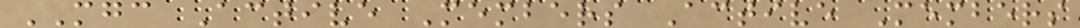MGC Active Members Active Members
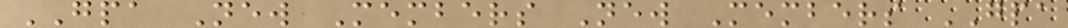GPA New Members New Members GPA
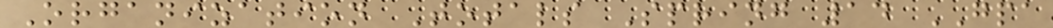Organization Totals Spring 14 GPA
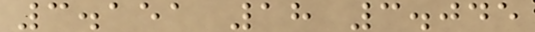3.151 18 3.045
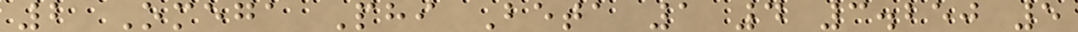2 Omega Phi Beta 1 4 3.250 5
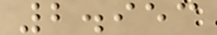2.953
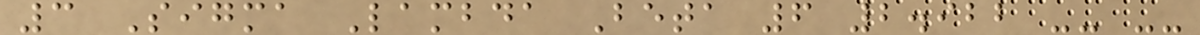3 Sigma Lambda Beta 6 2.922 -- --
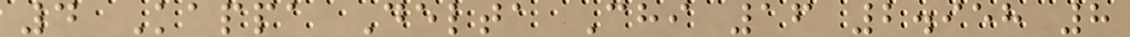4 Kappa Delta Chi 16 2.958 8
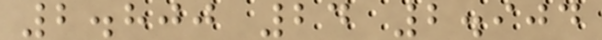2.800 24 2.904
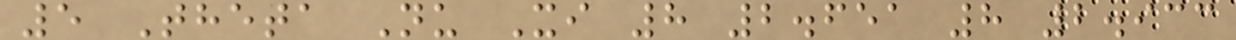5 Theta Nu Xi 8 2.651 8 2.933
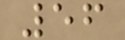56
